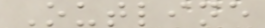Outline
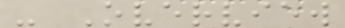- Overview
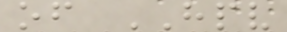of HPV
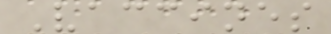Vaccines
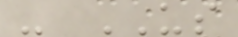- US
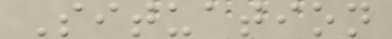Situation
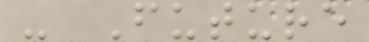- Future
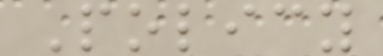Policy
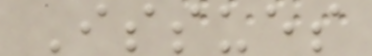Issues
